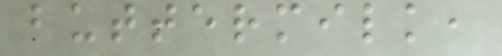buttermilk,
